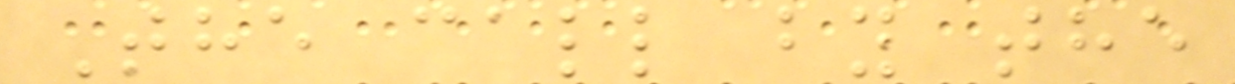The call by the
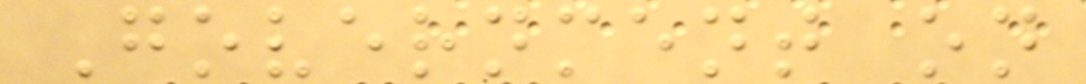Government on
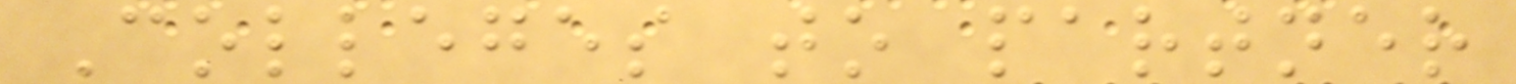Colleges to partner
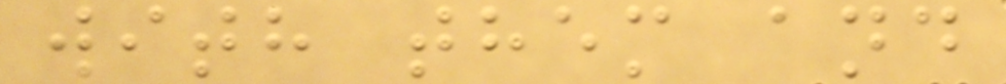with them and
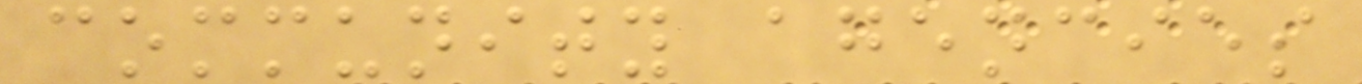community agencies
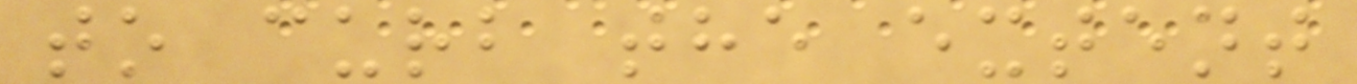to curb the extent
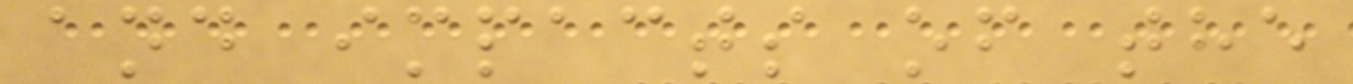and impacts of the
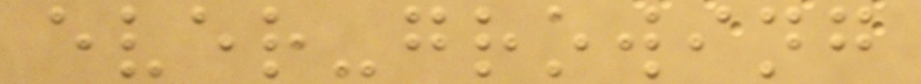ever-growing
